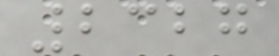2327
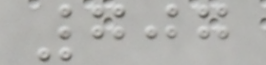707
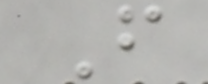F
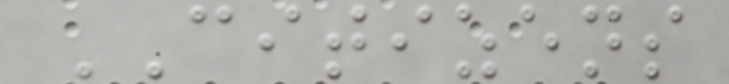CITIZENS
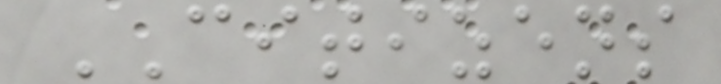CITIZENS
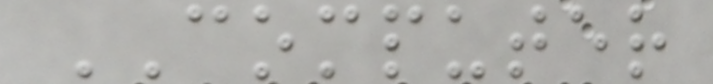COMPUTER
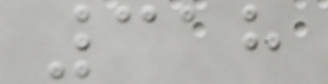318
